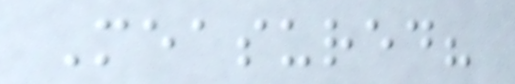Measured?
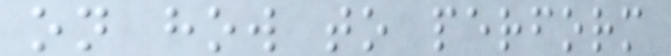on how to perform
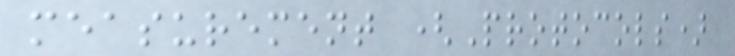measurement (Protocols)
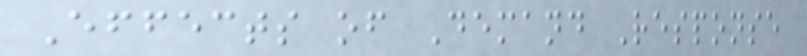Effects of Demand Response
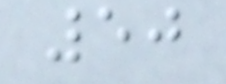50
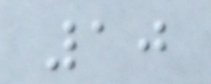10
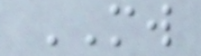MW
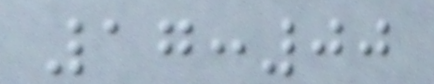17:00
